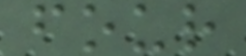four
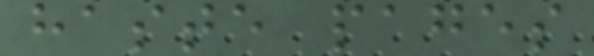haste pages
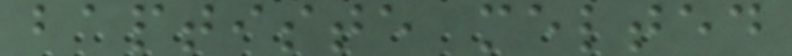baptiste melted
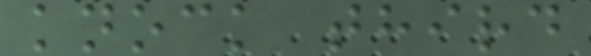knock third
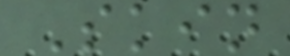Skin
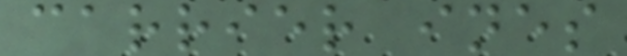carrier ines
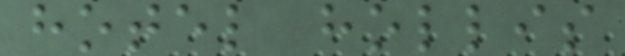hotel hollis
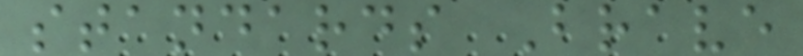standards Brave
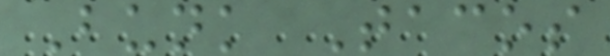Bunk Tacos
